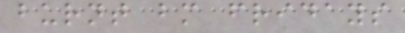burnt bm fridays
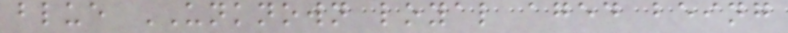blue UNKNOWN loyal aged being
